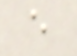e
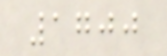1700
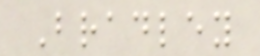Bradley
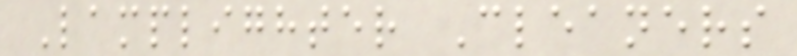Lamplighter Cleaners
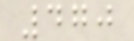470
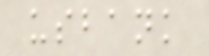usbank
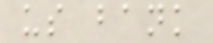us bank
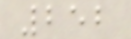252
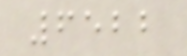6522
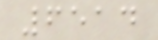6514
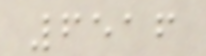6516
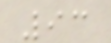93
